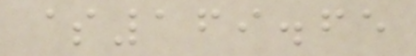$169.65
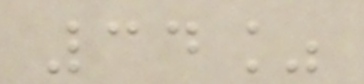34%
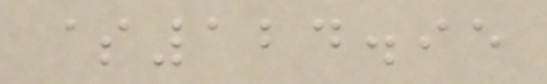$124.95
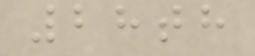28th
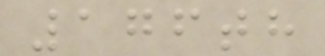176th
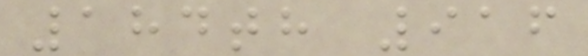184th 916
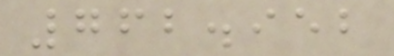762.952
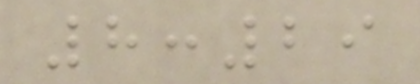8:29
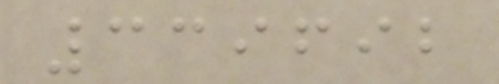339692
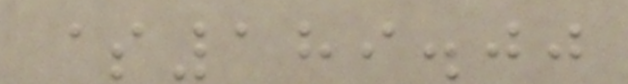$189.00
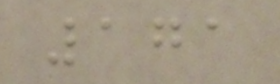171
